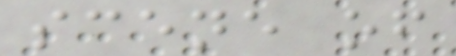scene of
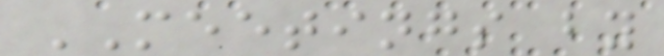MEETINGS by
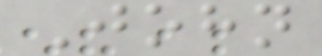John
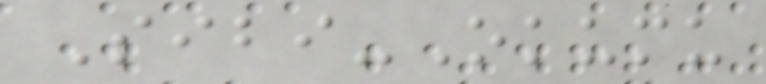Sibi-Okumu
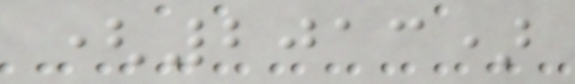(2013)
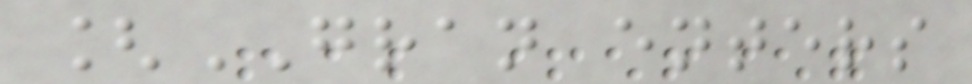[GRAN enters
